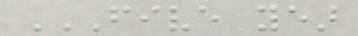FIVE YEAR
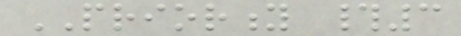PRIORITY #3
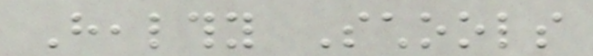Healthy Schools
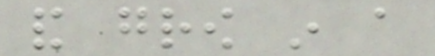and grow in a
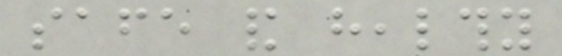safe and healthy
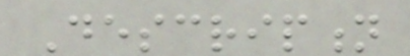Description
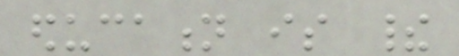education is their
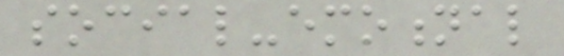social-emotional
